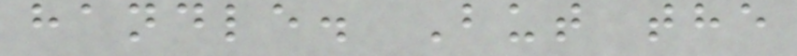handle. But the
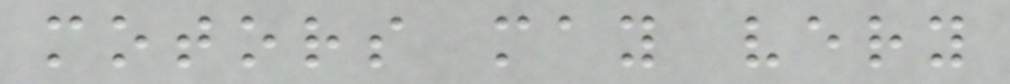motors may very
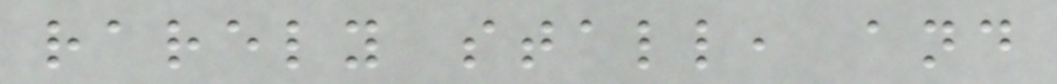rarely stall, and
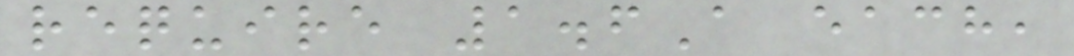require 1.6A each,
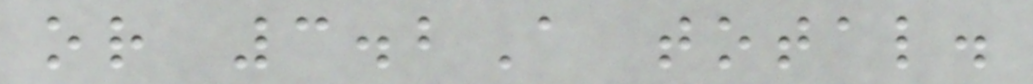or 3.2A total.
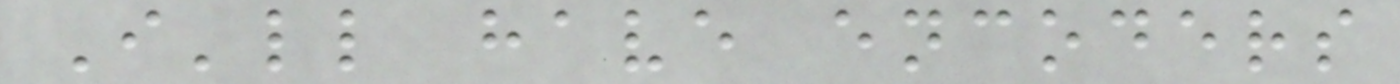I'll have encoders
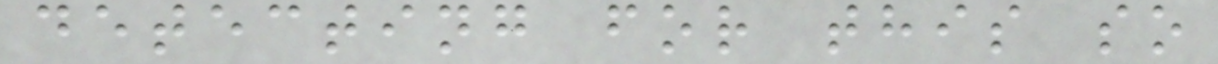detecting for this so
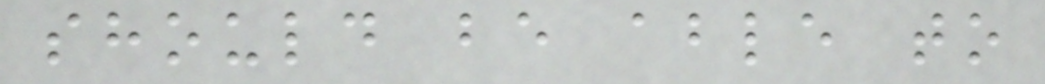should be able to
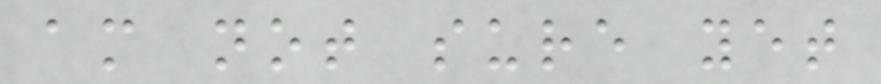am not sure yet
